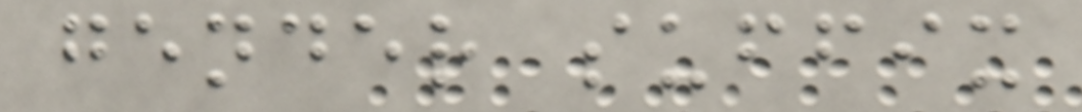gender suffix
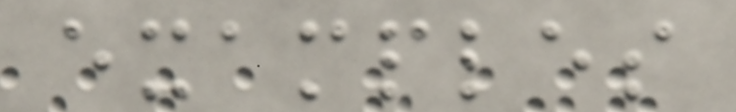examples
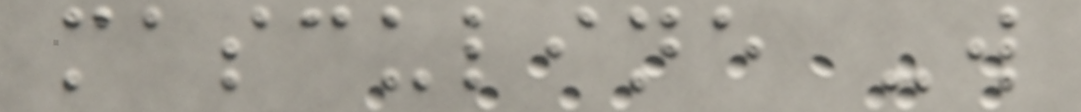masculine -w
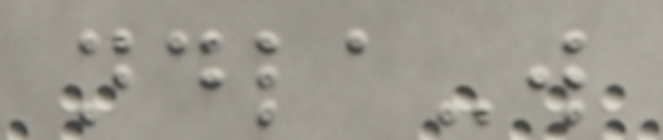ndla-w
